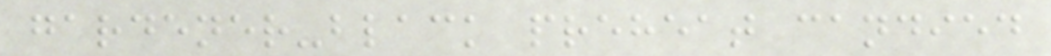gardener-black preheat candied
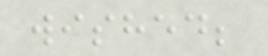wished;
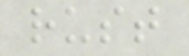rust
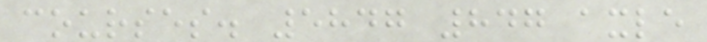courses. 5847 847 axle
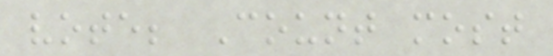vote; Count most
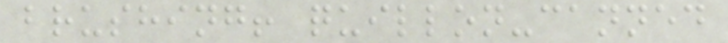brushing! quillon-canned
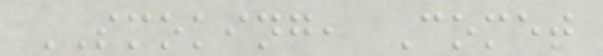SMOKING, Comet
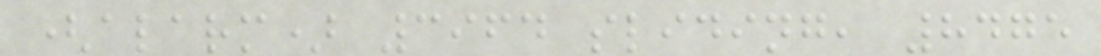(alarm) 3964 sliding, 8475
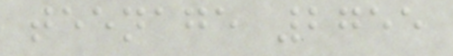teenage 2755
